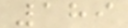189
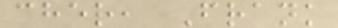cher, Frank
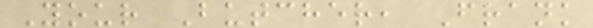Your Butcher, Frank
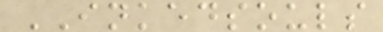INKEDSOULS
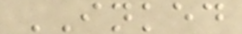INKED
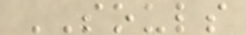SOULS
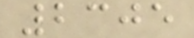2305
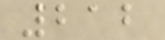212
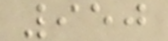950
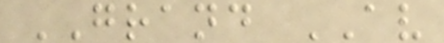GRAND AV
